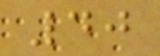40
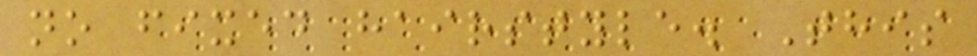no fixed hairstyle. This
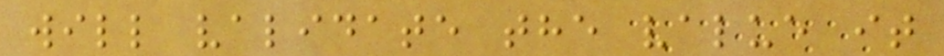will validate the value it
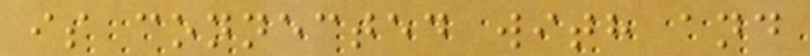is connected with and
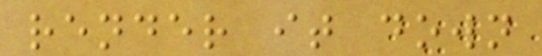render it down
